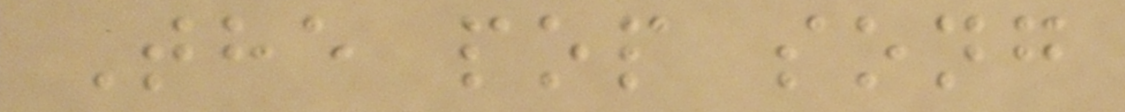The pop song
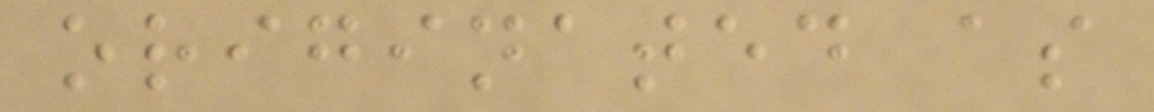originated as
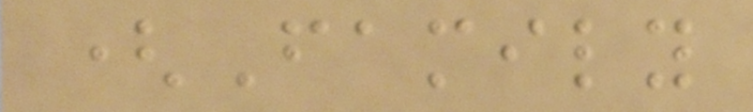(Family
